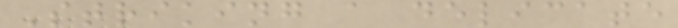Striking a delicate
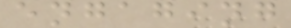engaging
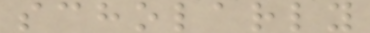scholarly
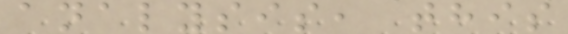analysis, this
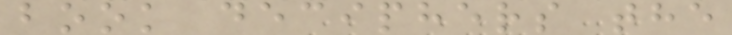book deciphers the
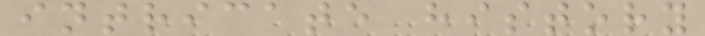intricate history
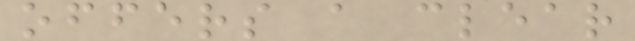offers a clear
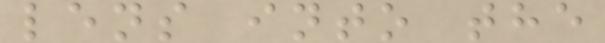lens into the
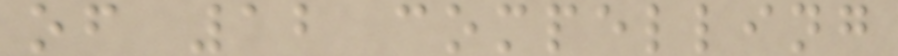of 12 compelling
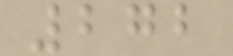272
